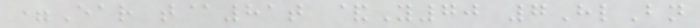=Ear t@81t &Y70 7HlBn
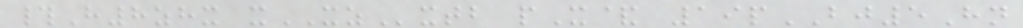#H8zhx xXZxtb pX& 19pBJ5Hn
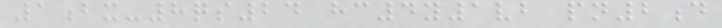1bx-8qs24 hc4y1vb pn2d
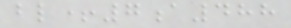bl+7a488
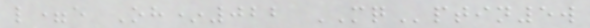l=e Oh*022 MQptin5w
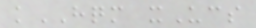kHQM xUcs
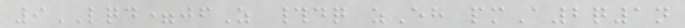9LQD=jfZ #dq zEh pmA2q1n
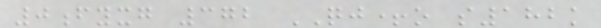0fyxg 372 QJ+o s182k
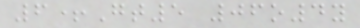6+Gt5 06o4y
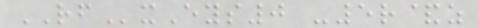RFxEys0 -5r&z
